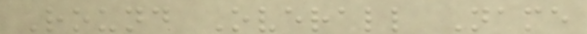Round Overall Name
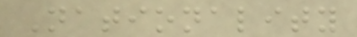Nationality
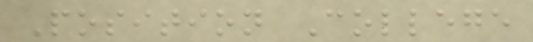Position College
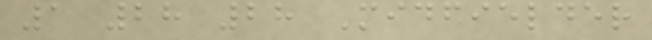1 28 28 Midfielder
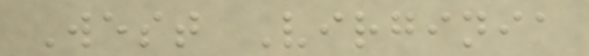West Virginia
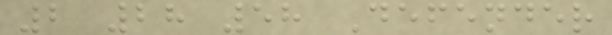2 28 58 Defender
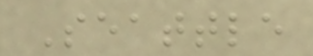Seattle
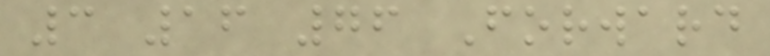3 16 76 Forward
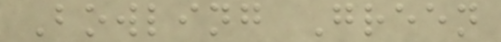Bowling Green
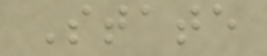State
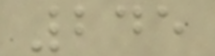245
